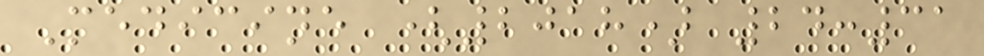Medicine (2018) 24:31
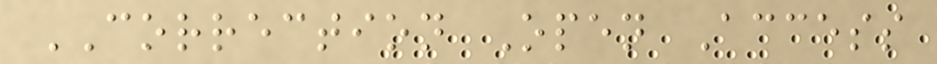CORRECTION Open Access
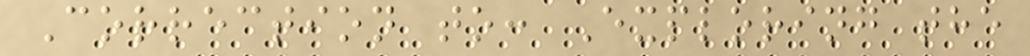Correction to: Exploring the
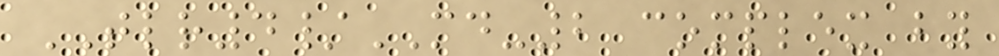TLR4/MD-2 complex by
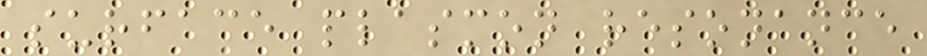surface plasmon resonance
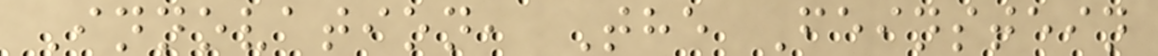Innovation, The Feinstein
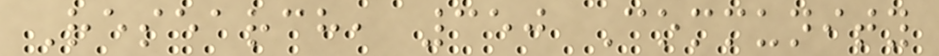Research, 350 Community
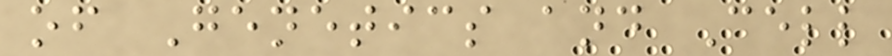of Genetics and Cell
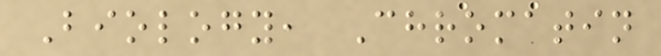Biology, Chromatin
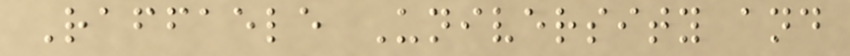Raffaele University and
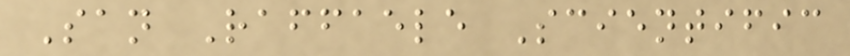San Raffaele Scientific
